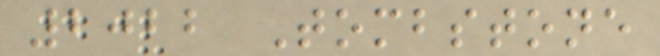2022 Tombstone
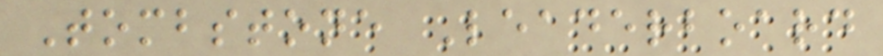Tombstone Leaderboard
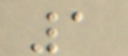1
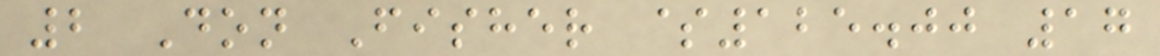2 Don Fisher $125.00 17
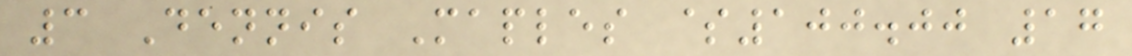3 Dennis Maples $100.00 17
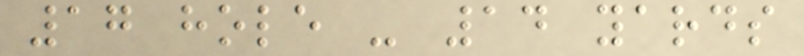17 hole - 14 yards
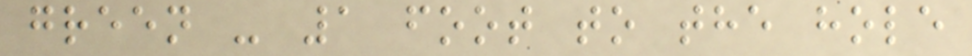green - 1 foot to the hole
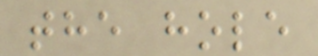the hole
